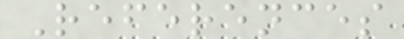References
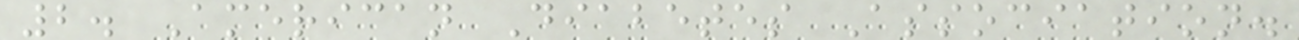2. American Diabetes Association.
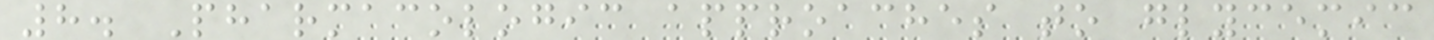8. Pharmacologic approaches to glycemic
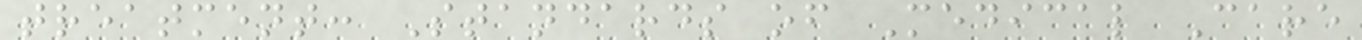treatment: Standards of Medical Care
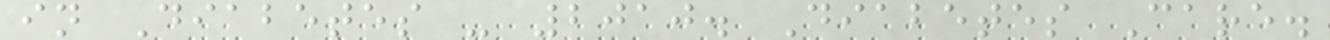in Diabetes - 2010. Diabetes Care.
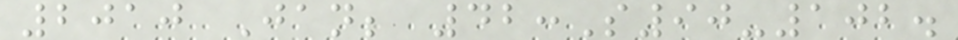2010 Jan; 42:S90-102.
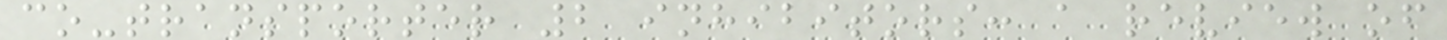co-transporter 2 inhibitors: a review of
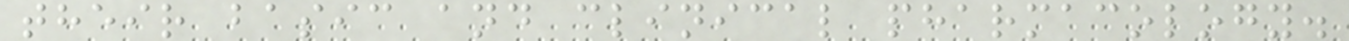their basic and clinical pharmacology.
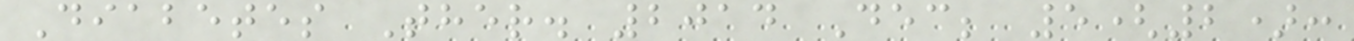Diabetes Ther. 2014 Dec; 5(2):
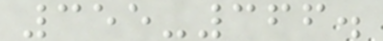355-366.
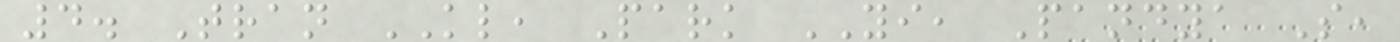4. Tran KL, Park YI, Pandya S,
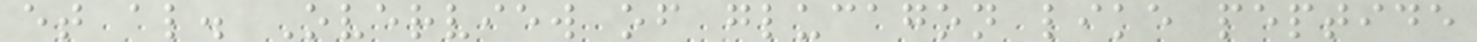et al. Overview of glucagon like peptide
